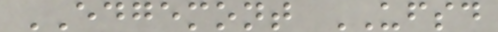EDGEMONT UFSD
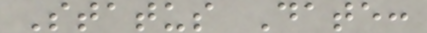Status Date:
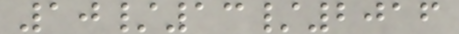10/13/2016
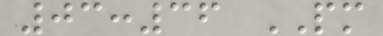03:36 PM
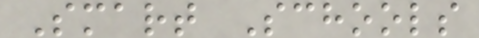Smart Schools
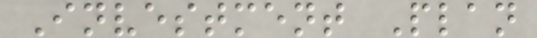Investment Plan
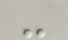-
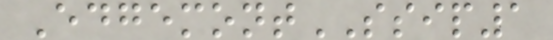EdgemontSSIP1
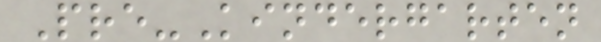Pre-Kindergarten
